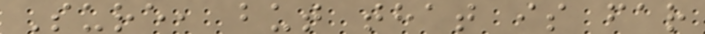Sure, but that is far
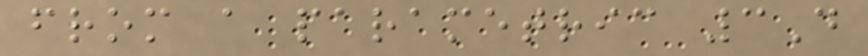from a parametric 3D
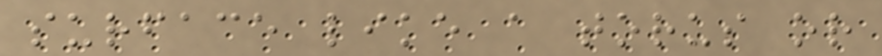surface like a torus or
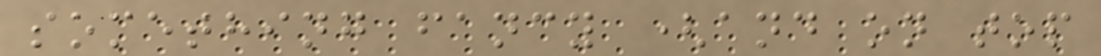something fancy (and on top
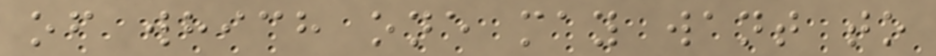of which one may want to
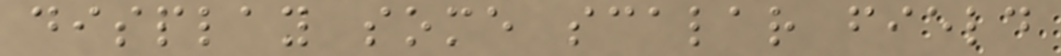display some scalar field
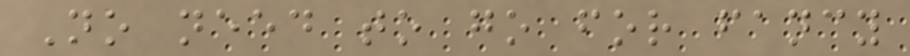No need to go for fancy
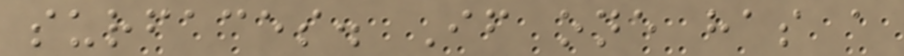surfaces. If one has a
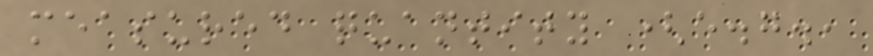measured quantity (e.g.,
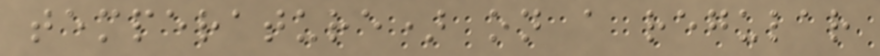temperature) on a regular
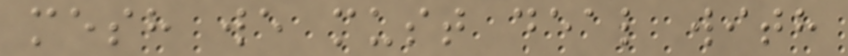mesh we must deal with
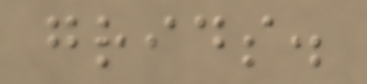grids.
